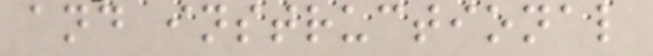and instructional
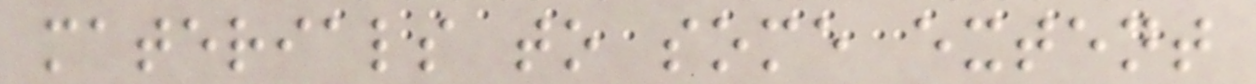materials to some extent
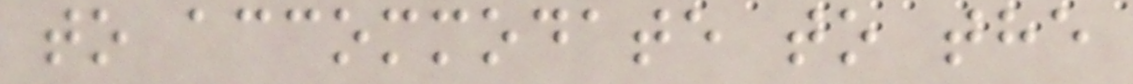to accommodate to the
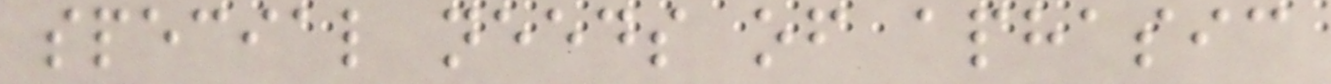special needs of aphasic
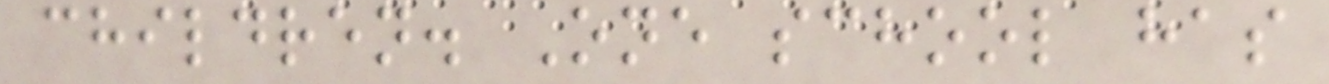children. One school has
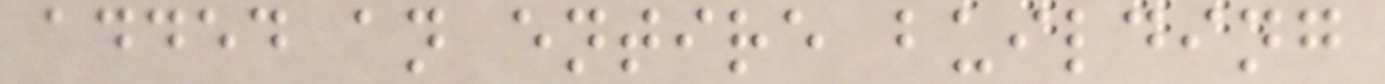added an entire building
